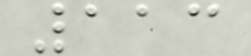113
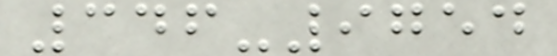346-9754
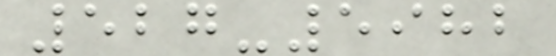527-5982
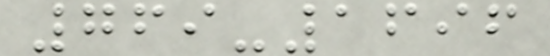769-1696
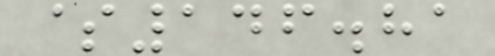$146.81
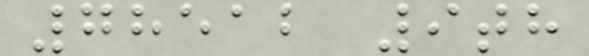78512 9th
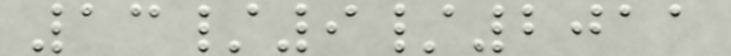13/9/2011
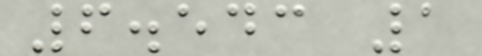6.543 1
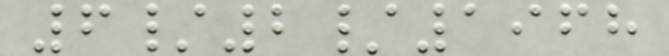6/2/1968
